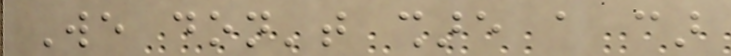We don't share a car
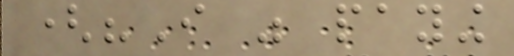("I was paying
